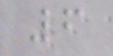6
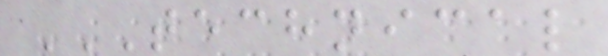TECHNICAL
